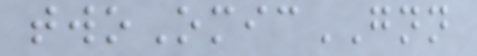twoOmicGNN
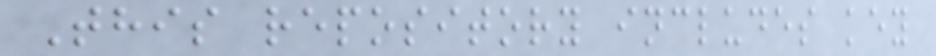This repository includes key
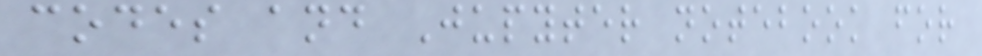codes and Jupyter notebook for
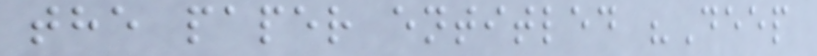the paper entitled "Deep
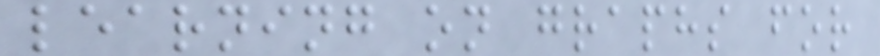learning on graphs for
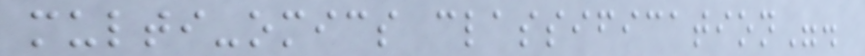multi-omics classification".
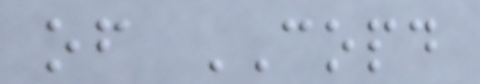of COPD
